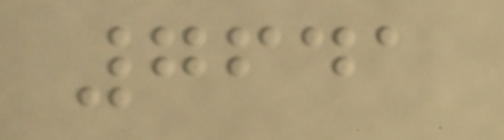7641
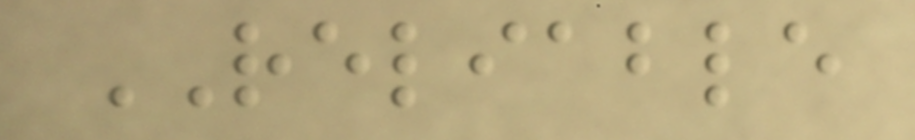RELIABLE
